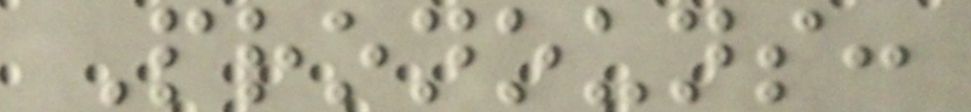Pronouns:
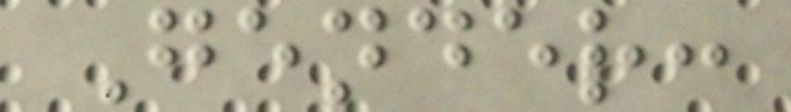Gender:
